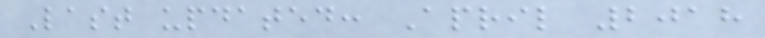Last updated: April 2018
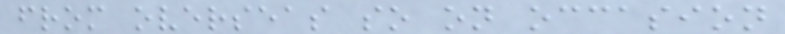from overseas so on occasion
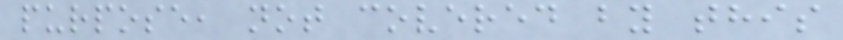purpose, not covered by this
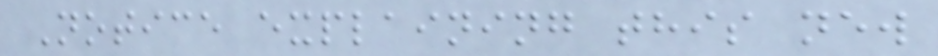Notice explaining this new
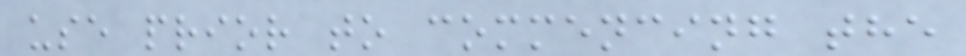use prior to commencing the
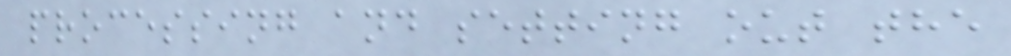processing and setting out the
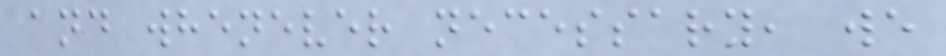and whenever necessary, we
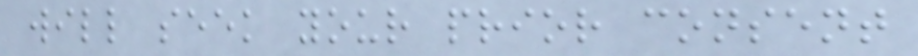will seek your prior consent
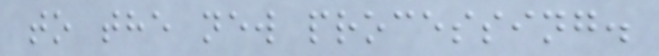to the new processing.
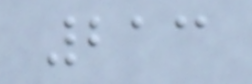213
